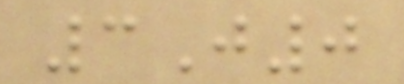3J0
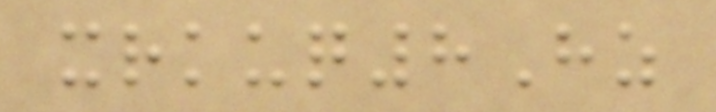xrkuq8Hz
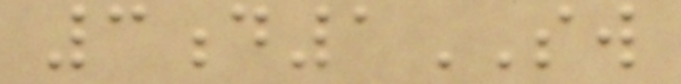3d1SW
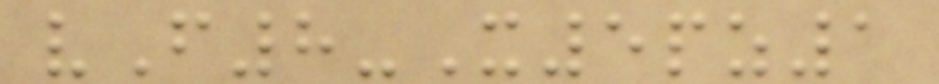vF8-X5pz1
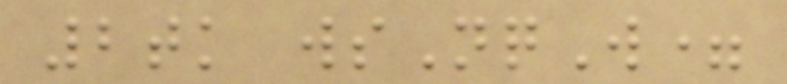2tk wsNqW=
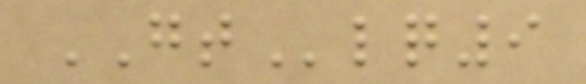GTlq9
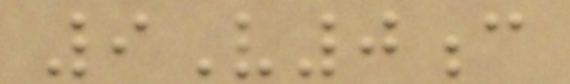9V0c
